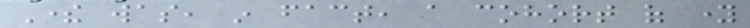There was, in fact, a cohort of young
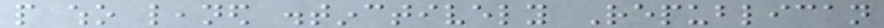people who leaned distinctively Republican
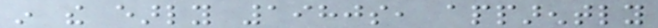in the early 1980s, apparently
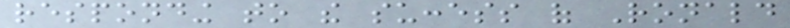responding to the success of Ronald
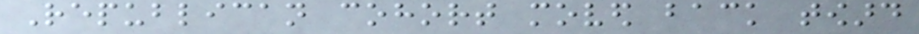Republican cohort moved back toward
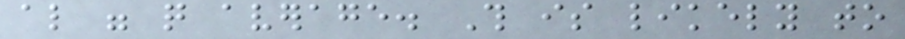also were quite average. This is likely to
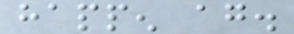happen again.
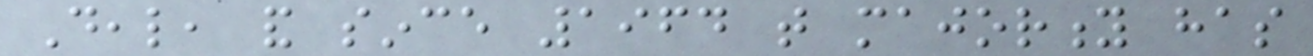Deal, and since 1964 that majority has
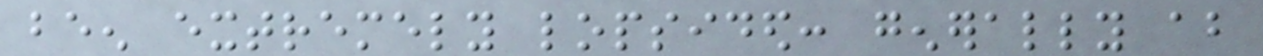been extremely lopsided: generally about
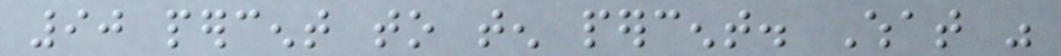90 percent to ten percent. What was
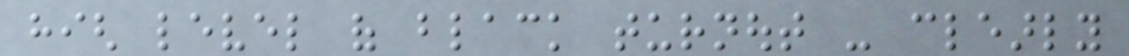high level of black turnout - clearly
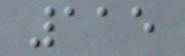115
